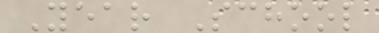Year School
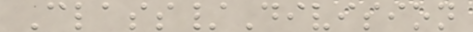Class/Division
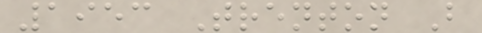1953 Trenton B
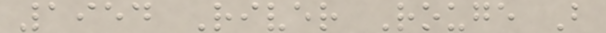1954 River Rouge B
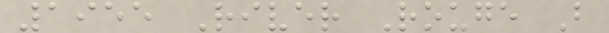1955 River Rouge B
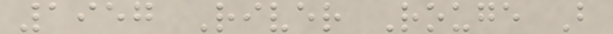1957 River Rouge B
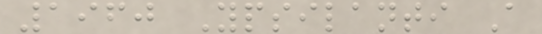1960 Ypsilanti A
